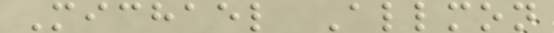Michael Allmon
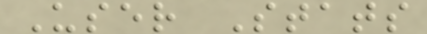User Stats
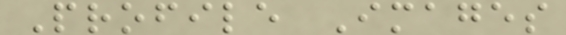Profile Images
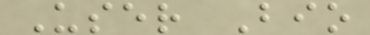User Bio
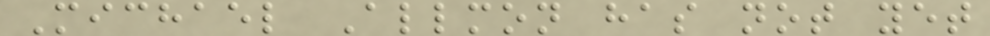Michael Allmon has not yet
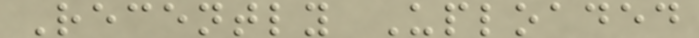Recently Uploaded
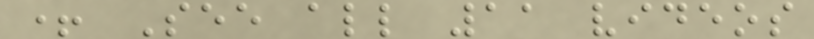+ See all 11 videos
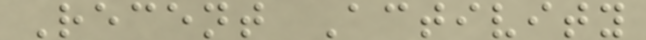Recent Activity
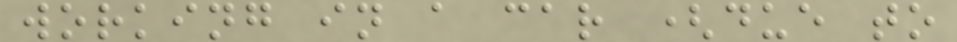working in a car (due to
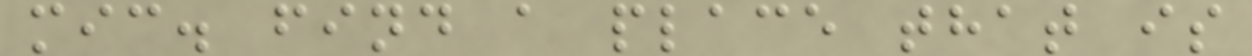mic. find a place that is
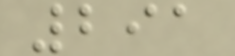291
